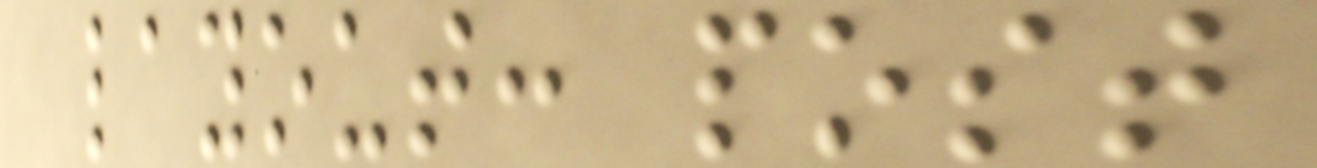layout: post
